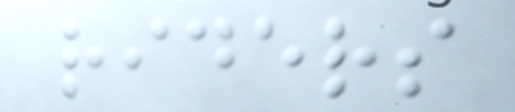riders
